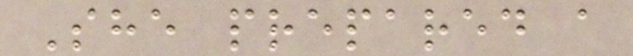She prepared a
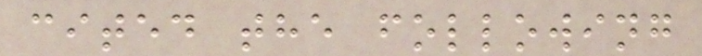cited the following
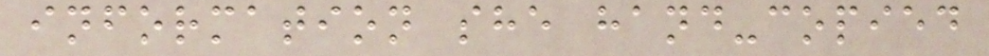information she hand-copied
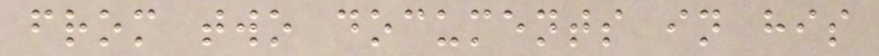from two documents in his
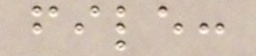file:
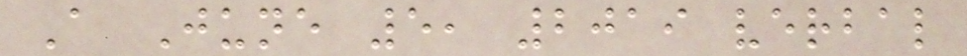A June 5, 2019 verbal
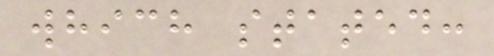which stated:
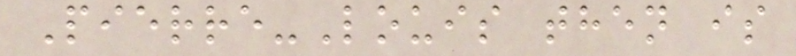Pierre-Louis then is
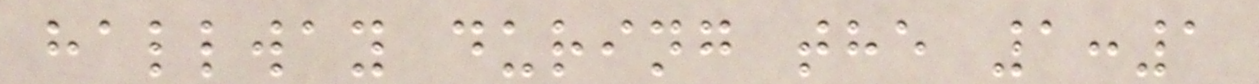hallway during the 1:1
